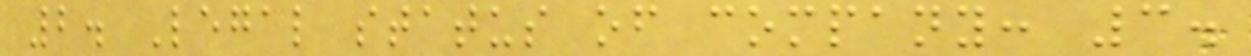2. Legal status of company: 3.
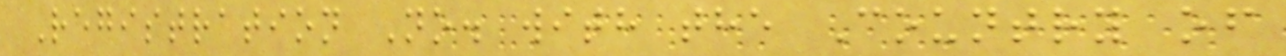Registration No. with the Country of
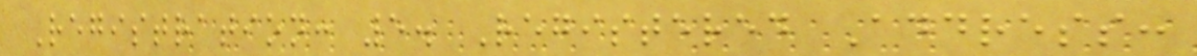Registration: 5. Registered Address:
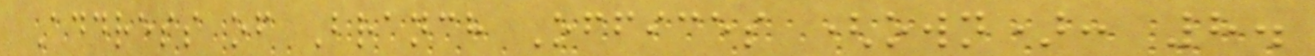Address of Branch Offices (own): 8.
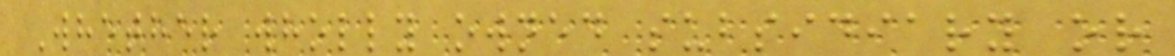Whether wholly owned subsidiary or
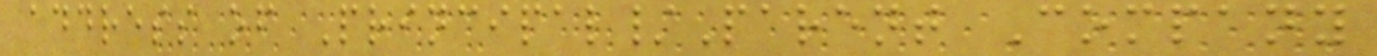address of Principal/Parent Company
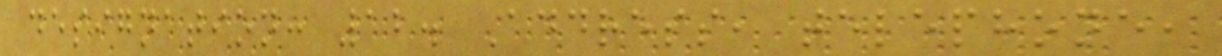designation: 12. Address, telephone,
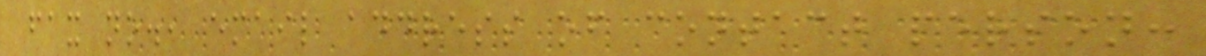fax no., email address of contact person:
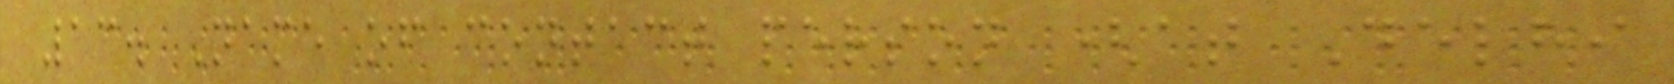13. Name of contact person (at Delhi
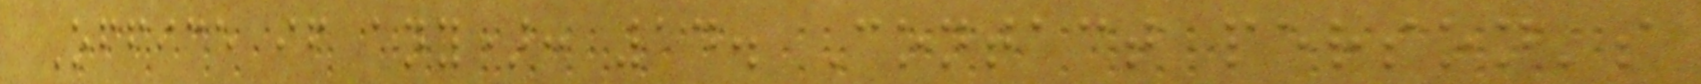Office if any): 14. Contact person's
